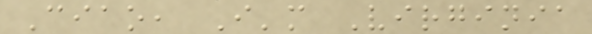Ciao, I'm Virginia
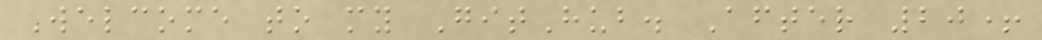Welcome to my GitHub. After 20+
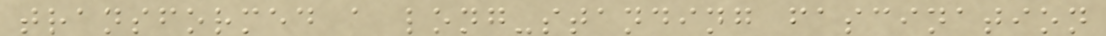transformed a long-standing fascination
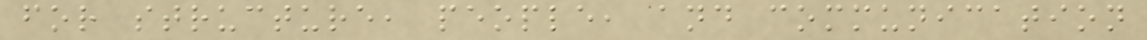for structure, people, and communication
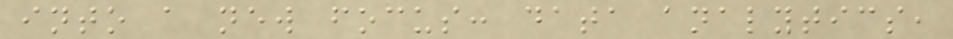into a new focus: data analytics,
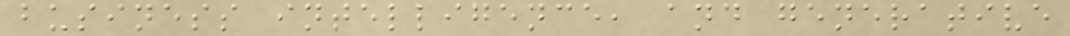business intelligence, and generative
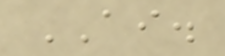AI.
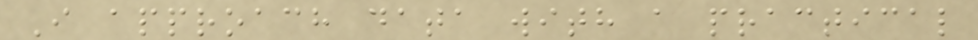I approach data with a practical
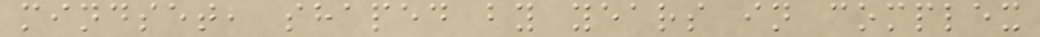mindset, shaped by years in complex
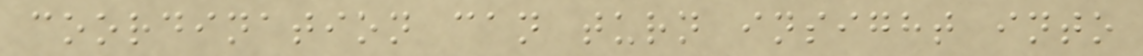coordination can turn insight into
